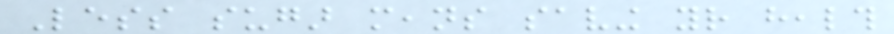Less sugar means saving your health
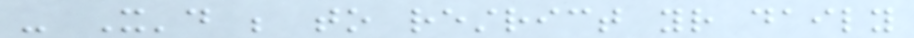- It'd be to restrict your daily
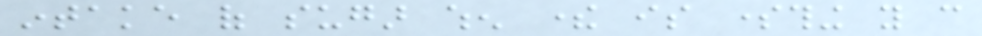intake of sugar when there is something you can
